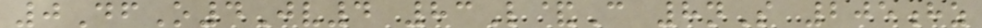0DfO4Jv4 83L&C 8nS 205hz
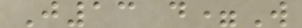J13 d=W
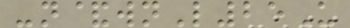-n&wnL25U
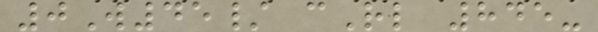0W45/ cRl 845-
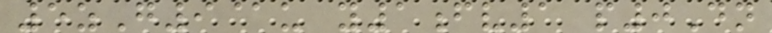5zG9@u y1fv1 p0Dn
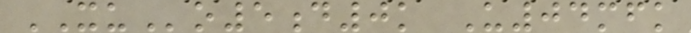XUo5d0k U04mfk
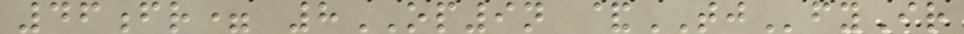46fr= 8OP9n &TJfyIr
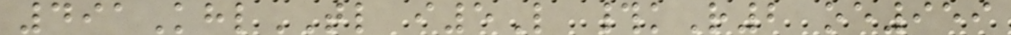491KhlTL i5L #kR2 oe959
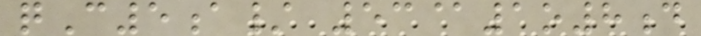qC5a/ 53@1o8d
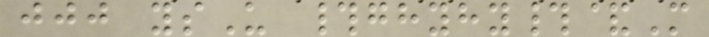jjj ysU #ghyhy#&M
